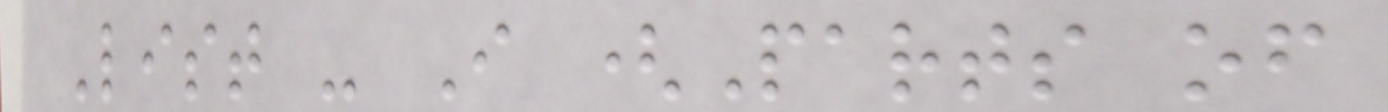List - I (Parts of
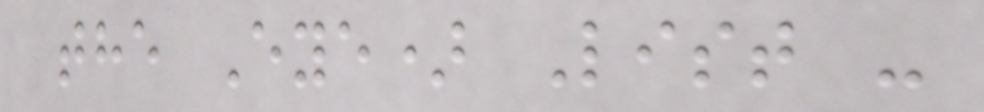the Eye) List -
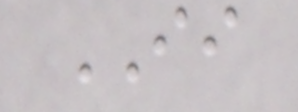II
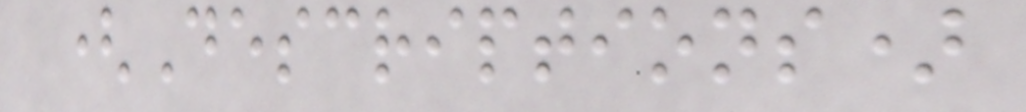(Descriptions)
